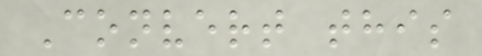Convert this
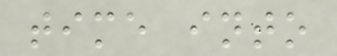time into
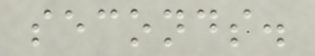seconds.
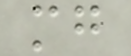mg
